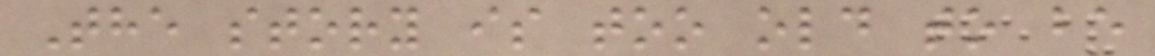The story is too old to be
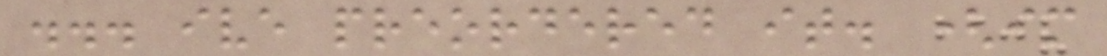... ive preordered it. (im
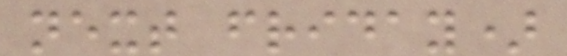next friday)
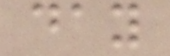day
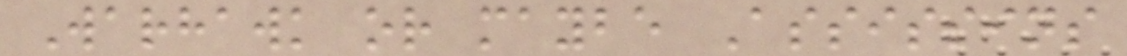Warhawk or maybe Assissins
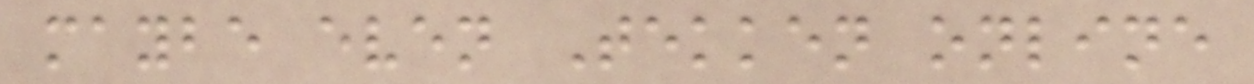maybe even Tekken online
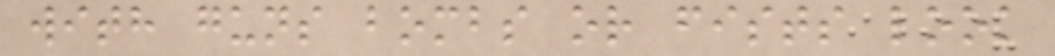with guns bombs or fists look
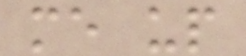me up
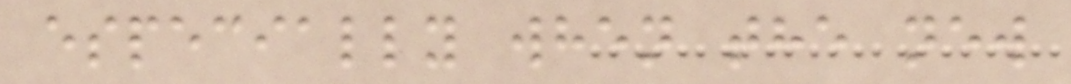especially when the new
